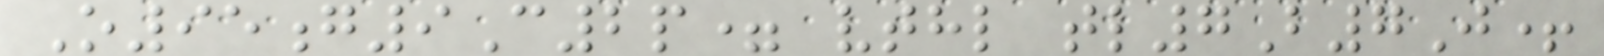O95g9C2p= vthl tl7B7J+
